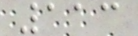113
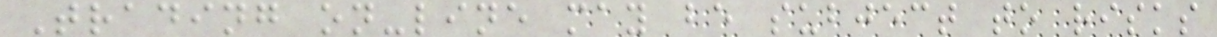Trading on-line may be subject to risks
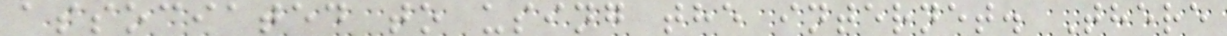associated to using the internet. There
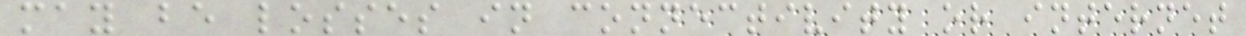may be losses in connectivity or internet
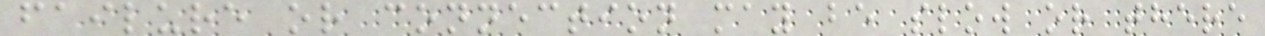failure or connection may be slow or there
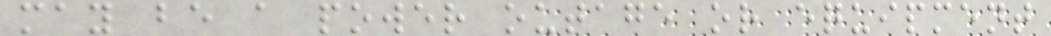may be a power outage or equipment
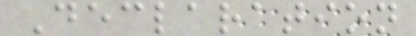Declaration
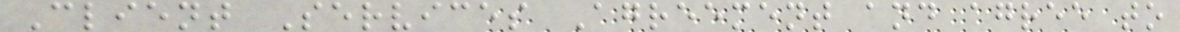Client Services Agreement and agree to
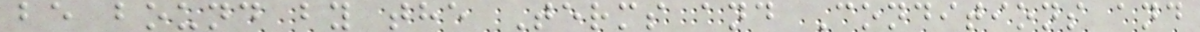be bound by the Terms and Conditions and
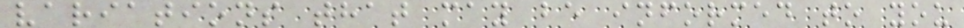variations that may be informed to you
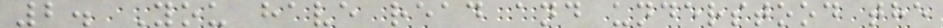2. You have read and understood the
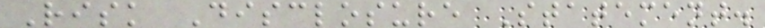Risk Disclosure Statement.
